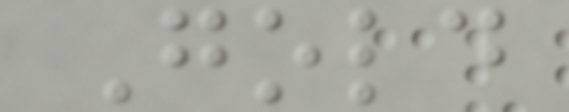Gold
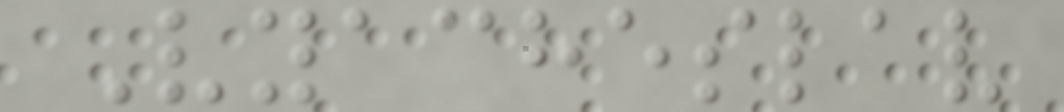Vyacheslav
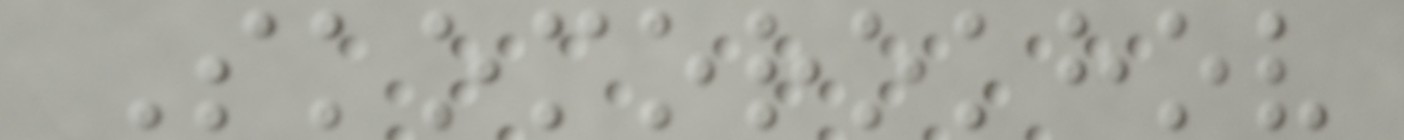Skomorokhov
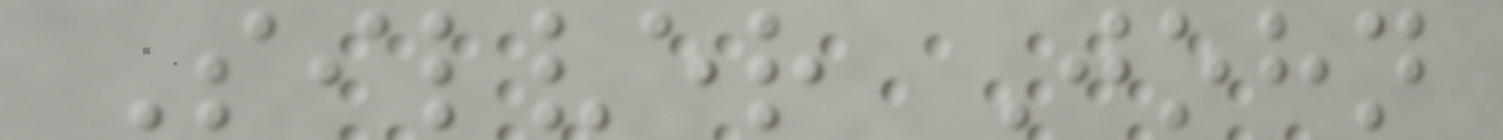Silver John
